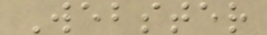Webster
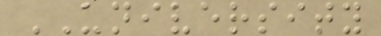UNIVERSITY
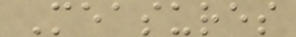Measures
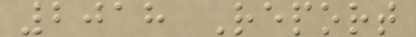2018 Report
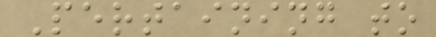Pertaining to
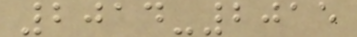2014-2015
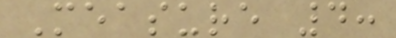Measure 4:
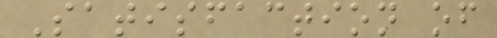Satisfaction of
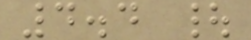4.4 |
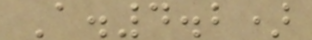A.4.2)
